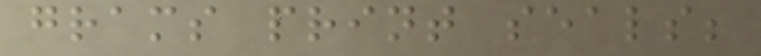grams print seals;
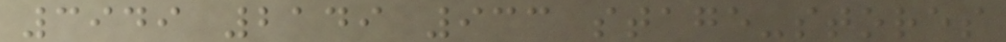3949 2149 933 stage-stores
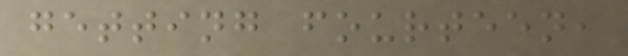getting fourteen,
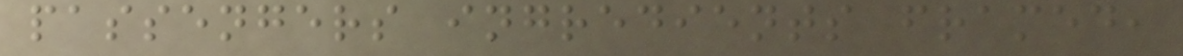passengers ingredients framed,
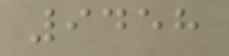9458
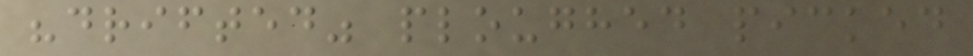"drifted" ploughed picked
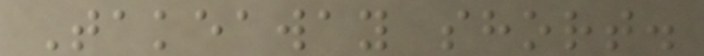Takeaway short.
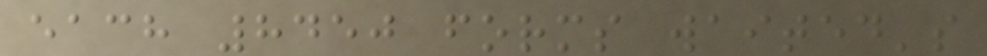each 8450 forms waited's
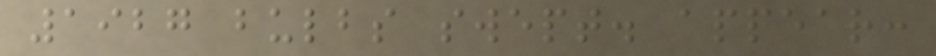1927 bulbs swept. appear:
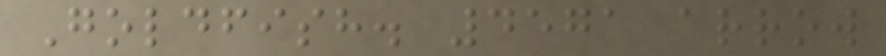Goldfish. 4571 arrow
